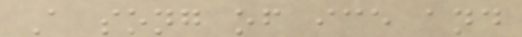A song of ice and
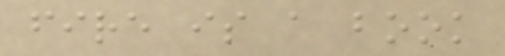fire is a book
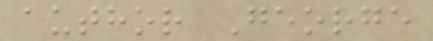author George
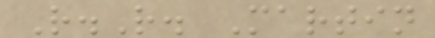R.R. Martin
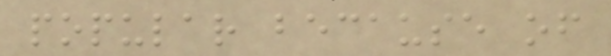popular because of
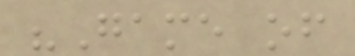"Game of
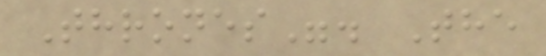Thrones". The
